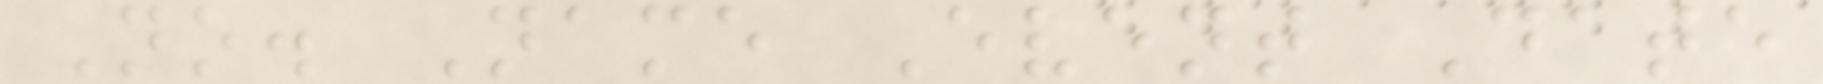No. Name Event Date
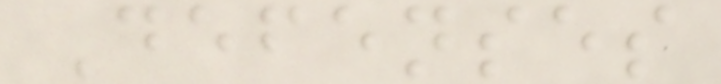Defenses
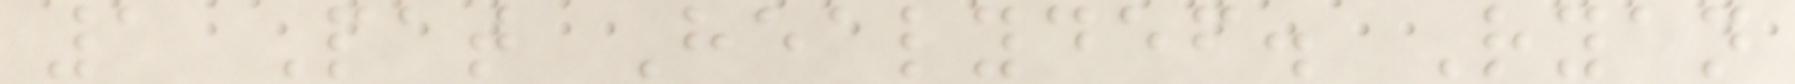1 Pat Healydef. Ryan
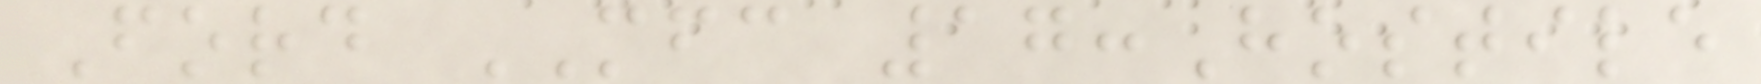Ford MFC 17:Hostile
